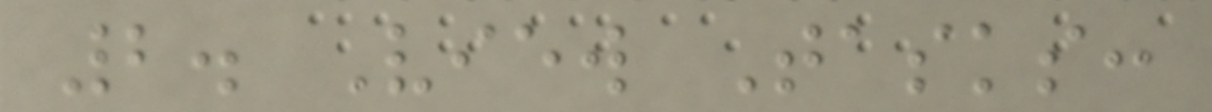2. View Tasks:
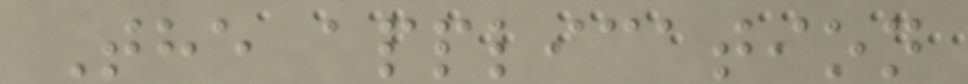The application
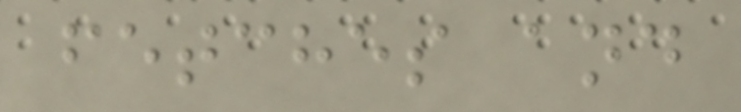fetches and
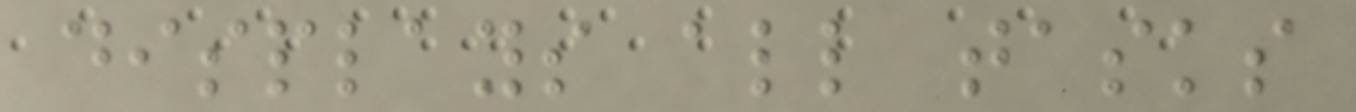displays all tasks
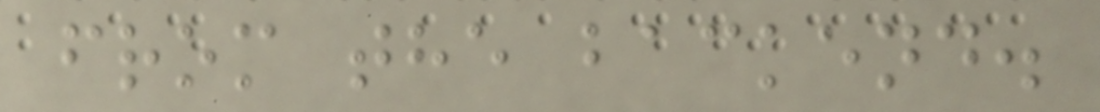from the backend.
